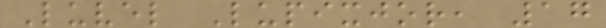Luvel Lupixjor, 17
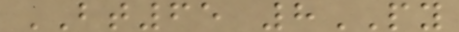BT65 8PY
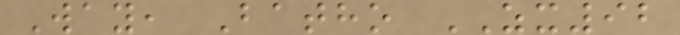Way, Batho ZX92
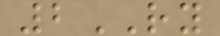2RY
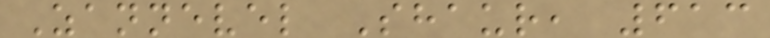Zannevel Shaur, 613
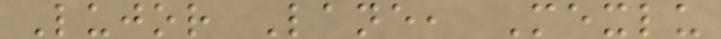Lujor Lane, Mexlu
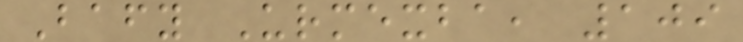Bafy Urmexba, 109
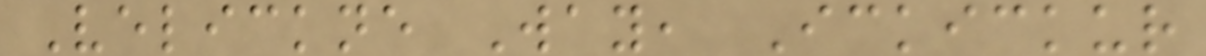Velickne Way, Ickickur
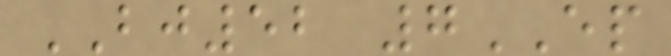BJ52 7EP
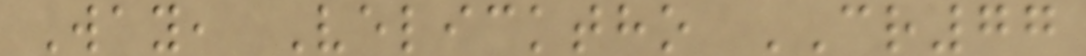Way, Velicktho CR77
